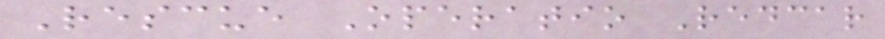Rescue Operatio Redcar
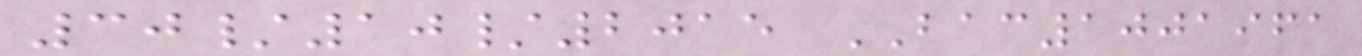30/10/2015 BAC1001961
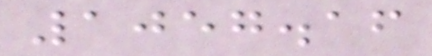1057.16
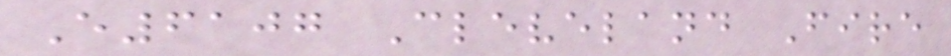E6107 Cleveland Fire
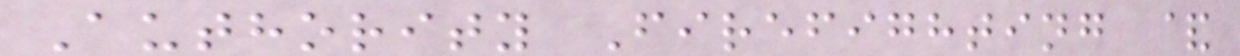Authority Firefighting &
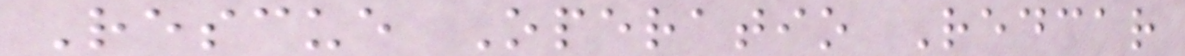Rescue Operatio Redcar
